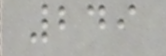249
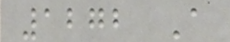1272 A
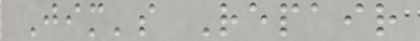Jim's Repair
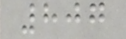807
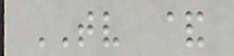TV &
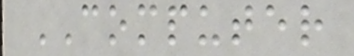COMPUTER
